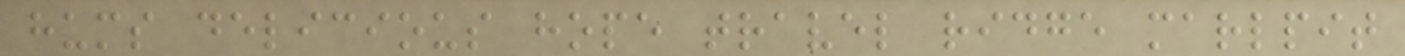hums delicious hope travel ridge marlpit
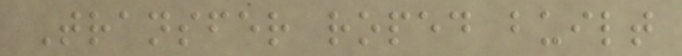Transfer roped built
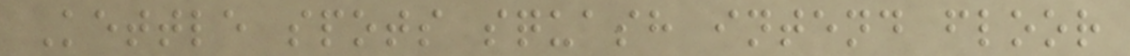Kettle spots squash intend floor
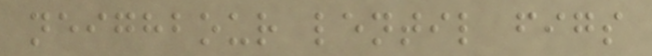neighbour lentil figs
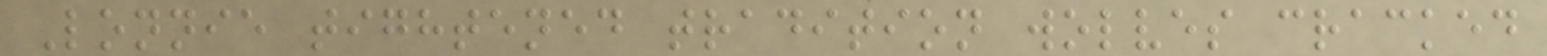Lonnie tightened tradition wolves cracked
